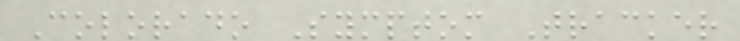Colorado Symptom Tracker
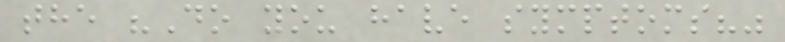the "Do you have symptoms?"
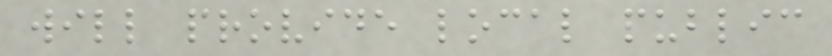will provide local public
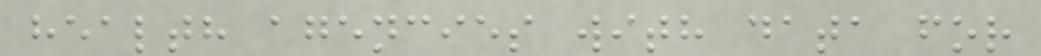health agencies with data for
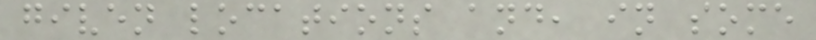given locations and, in some
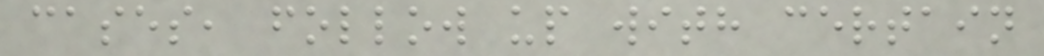cases, follow up with certain
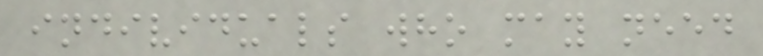individuals who may need
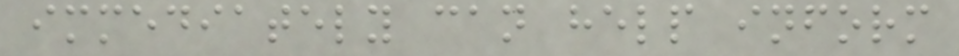immediately can help inform
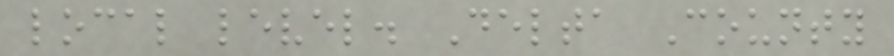local level. Delta County
